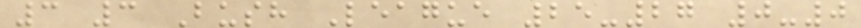3 3 Bush League 25-27 0-0
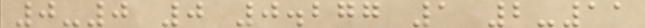0-0 0 0.277 1 2-11
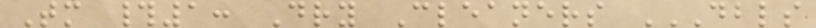Tm #1: Dry Cleaners DBLS
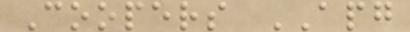Coopers APG
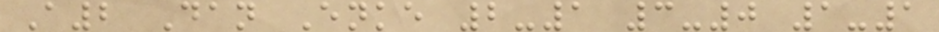A2 Dan Enke 2-1 3-0 1-1
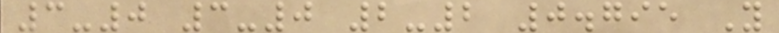3-0 3-0 2-2 0.795 Y
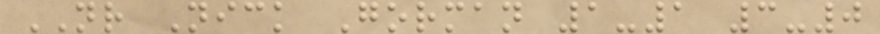NR Nick Gorman 1-1 3-0
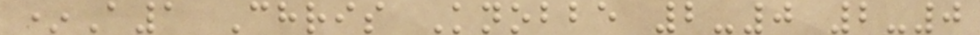*A1 Chris Knobbe 2-0 2-0
